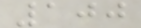100
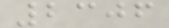2306
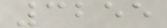3255
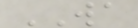WA
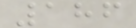186
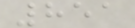851
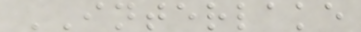INTERLAKE
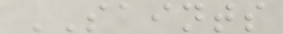SAINTS
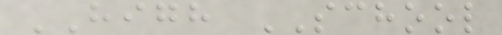HIGH SCHOOL
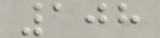108
